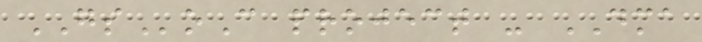GSoC project - DMA
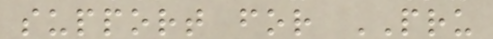support for PRU
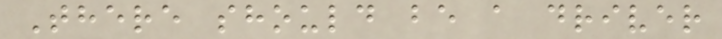There should be a driver
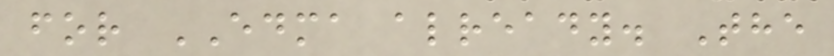for EDMA already. The
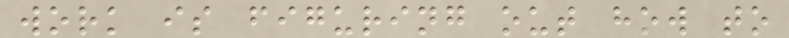work is figuring out how to
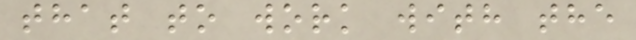that to work with the
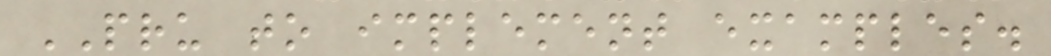PRU to implement examples.
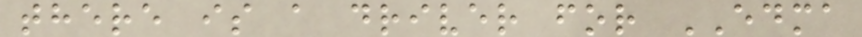there is a driver for EDMA
